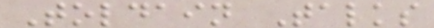Toldain Talks
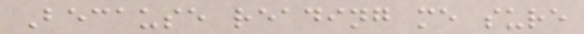Because reading me sure
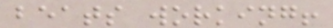beats working!
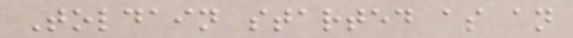Toldain started as an
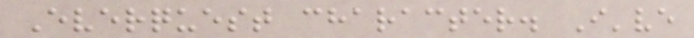Everquest character. I've
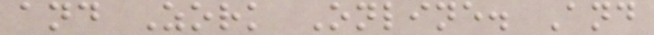and Zork Online. And
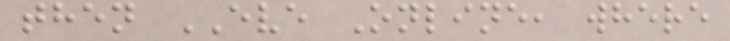then EVE Online, where
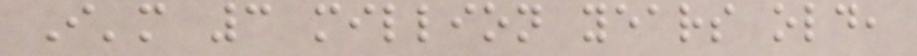I'm 3 million years old,
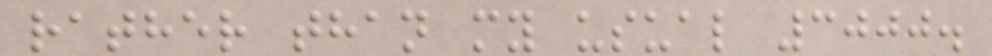rather than my usual 3000.
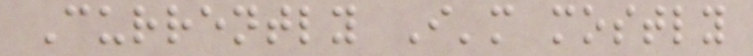Currently I'm mostly
